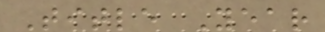Title Year
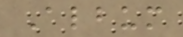Album
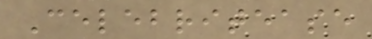Celebritease
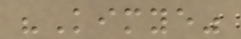"Kimye"
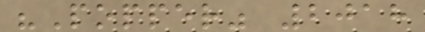"Popper" 2018
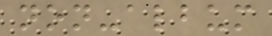non-album
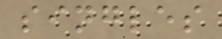singles
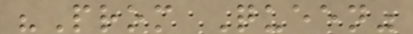"Prom Queen"
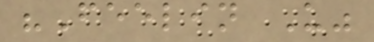"Feelin U"
